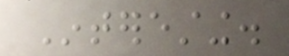Interesting.
